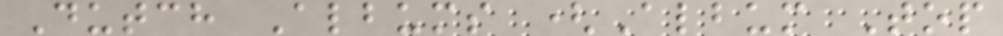Dutch Albums (Album Top
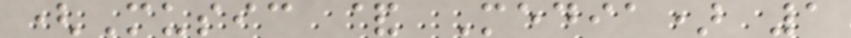(Music & Media) 1
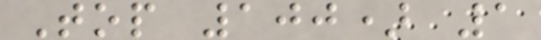Top 100) 1
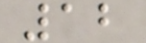12
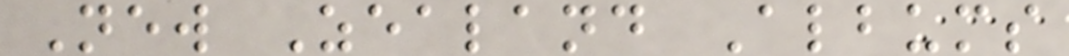New Zealand Albums
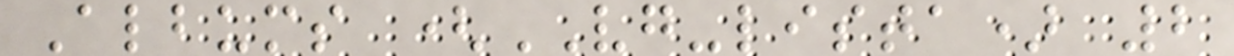Albums (VG-lista) 2
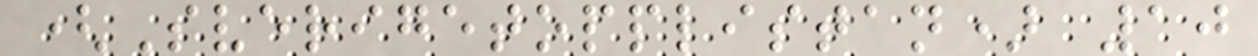(Sverigetopplistan) 10
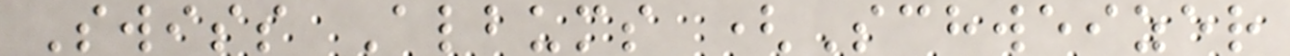Swiss Albums (Schweizer
